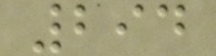294
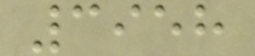3958
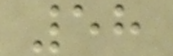58
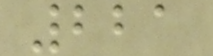221
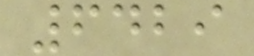6429
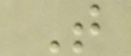T
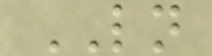LN
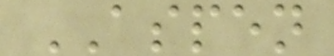ASPEN
